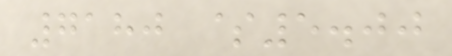7180 $5.00
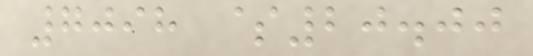7098 $20.00
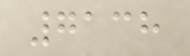7138
